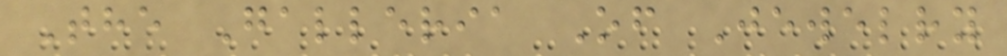The Galleria Of Jewelry
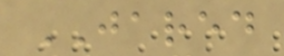JARED
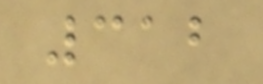312
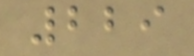229
